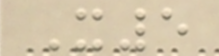X5
